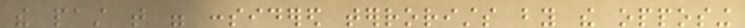the past that were considered terrorists by the opposing
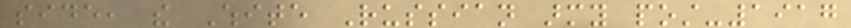side, the White Russian army post-1917
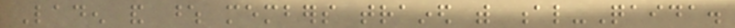Laden and whose members trained with al-Qaida.
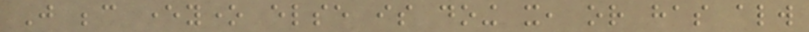Just because everyone else is doing it, or has always
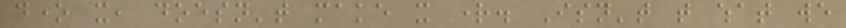done it, doesn't make it right. Isn't that what we
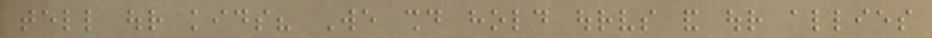tell our kids? We should hold ourselves and our allies
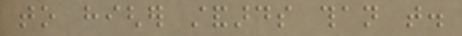to higher standards than that.
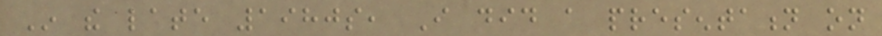In the late 1980s, I did a presentation on
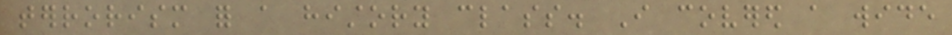terrorism for a history class. I covered a wide
